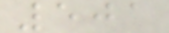501
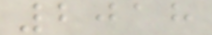2018
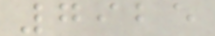7925
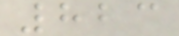823
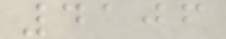4106
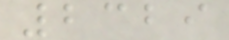2329
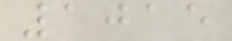1015
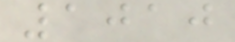1010
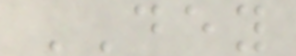DEY
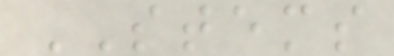STEMS
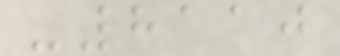-8110
